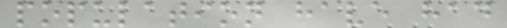population have had
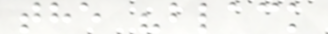the "black
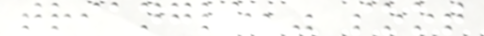triangle," soot
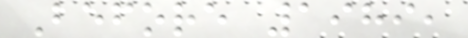Before 1989,
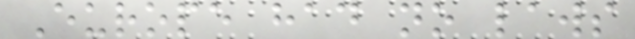Europe had no laws
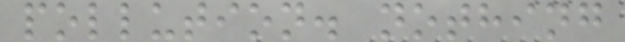pollution. nothing
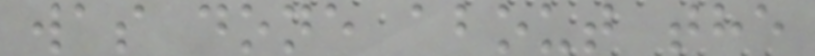was done about the
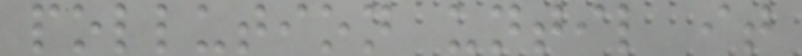pollution until it
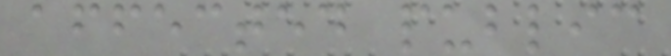affected public
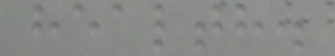health.
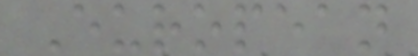European
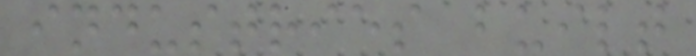industries built
